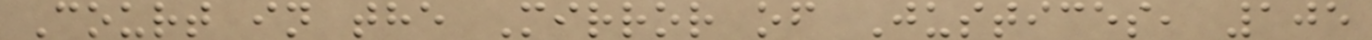Court in the Mirror of Justices, 105
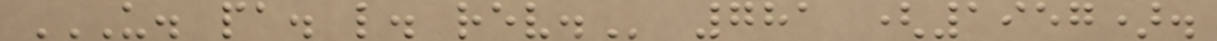U. PA. L. REV. 781 (1957).
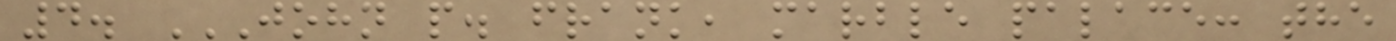4. JOHN P. FRANK, MARBLE PALACE: THE
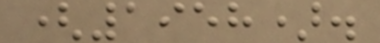(1958).
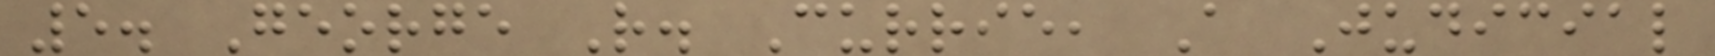5. George R. Currie, A Judicial
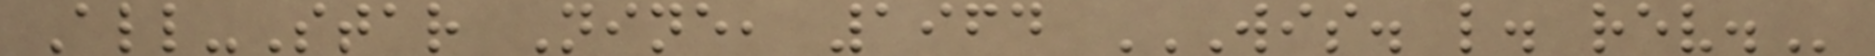All-Star Nine, 1964 WIS. L. REV.
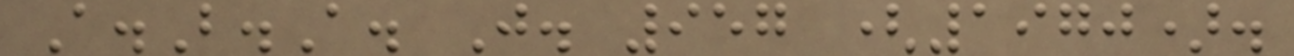A.B.A. J. 957 (1970).
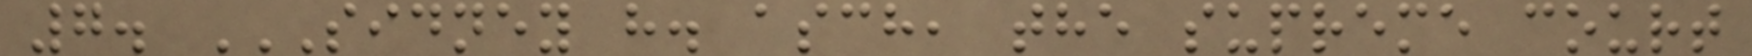7. SIDNEY H. ASCH, THE SUPREME COURT
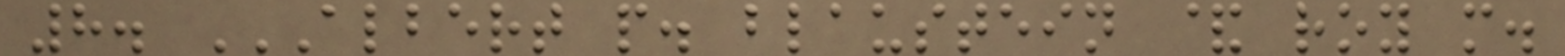8. ALBERT P. BLAUSTEIN & ROY M.
